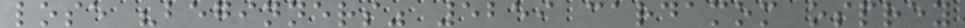lose "beginners" 5259 cardamom osprey
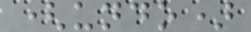(undo)
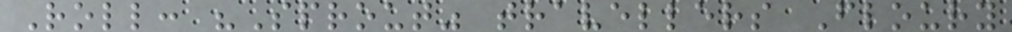Roll: "Sprout" travellers Floury
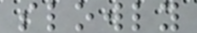slowly
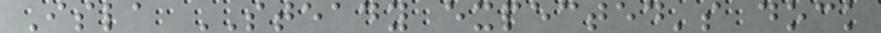Isla STEADY expected's dock
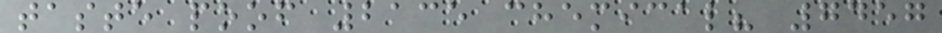taste poof 2135 chemical? 7457
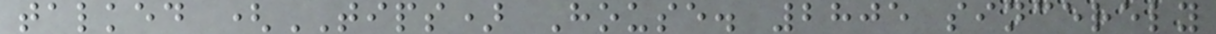talked (TIPS) House. 2805 sincerely
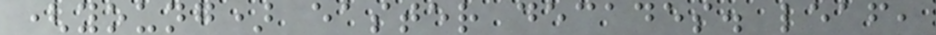(young) easter decades. leaf,
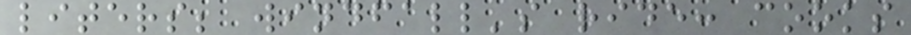liters; windfall's ride: cooks
